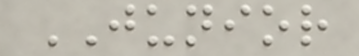JUNIOR
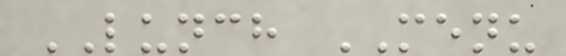LUNCH MENU
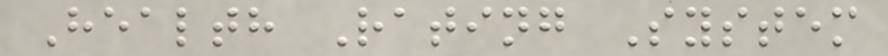Health Rating System
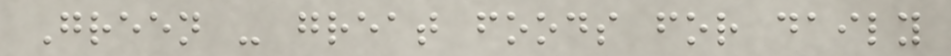Green - great foods for daily
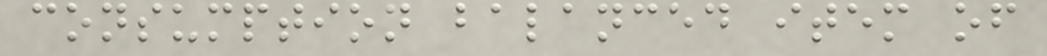consumption balanced item of
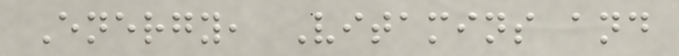Energy, Vitamins and
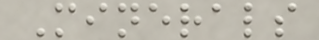Minerals
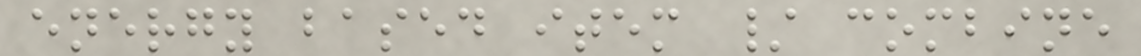energy based item / combine
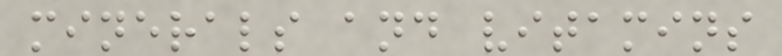minerals and vitamins
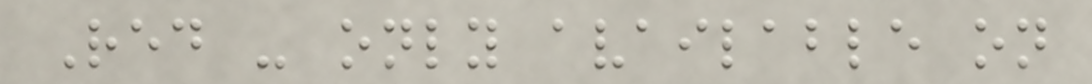Red - only available on
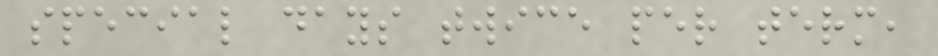special days twice per term,
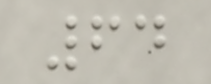64
